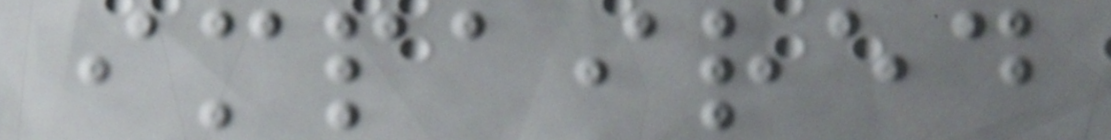impaired
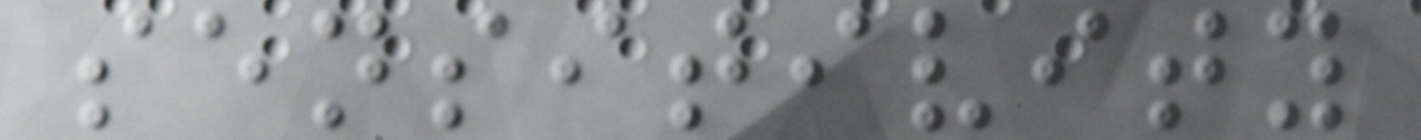sensitivity
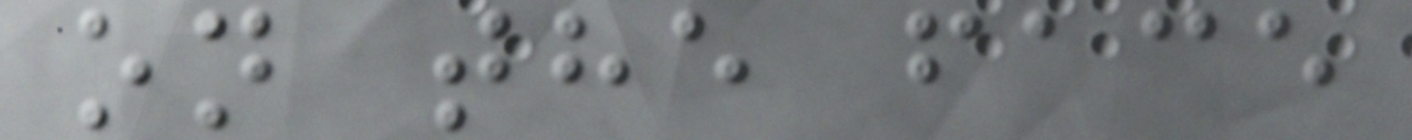on the face
